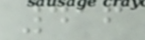416
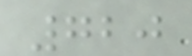720
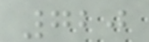720
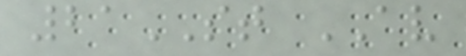21ST AV
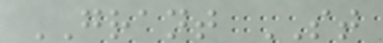GRANT ST
